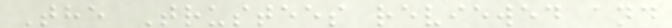The Trustees reviewed and
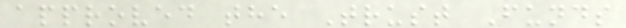approved the Trust Funds
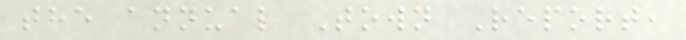the annual Town Report,
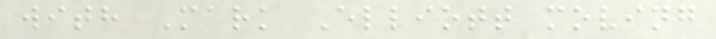with Mark Elliott moving
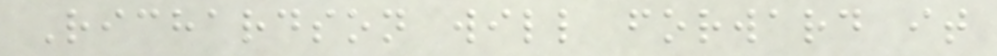Richardson will forward it
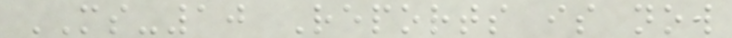MS-10 Reports is now
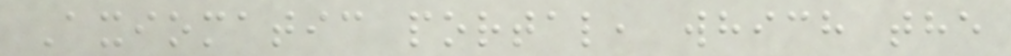Axiomatic portal, which the
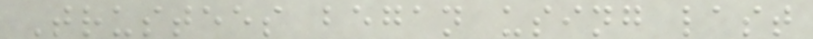Trustees began using last
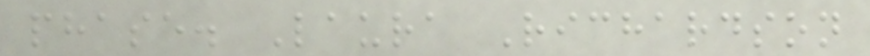phase. Laura Richardson
